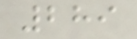289
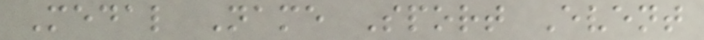Medal Name Sport Event
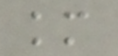km
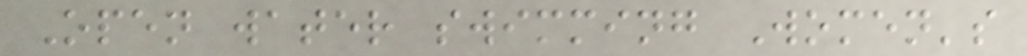Open water swimming Women's
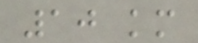10 km
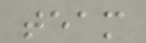team
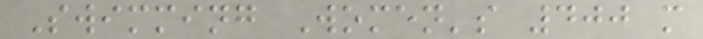Swimming Women's 400 m
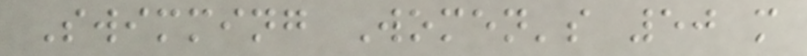Swimming Women's 50 m
